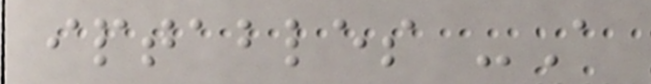iptables -A
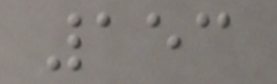153
